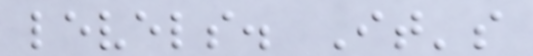levels. It's
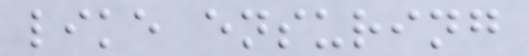like ensuring
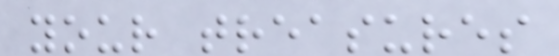your treasures
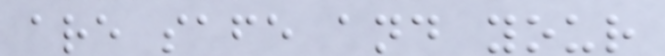are safe and your
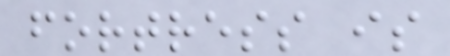fortress is
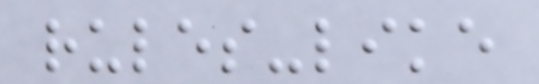rules-like
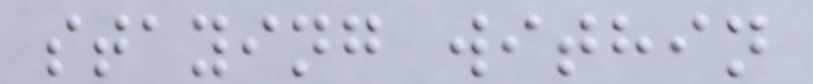staying within
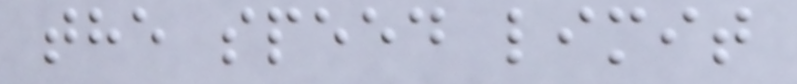the speed limit
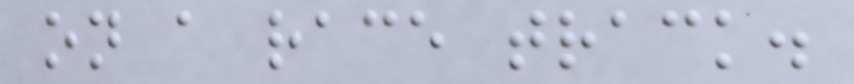on a race track.
